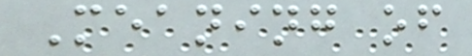Meaning of
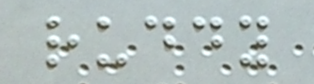ruddy
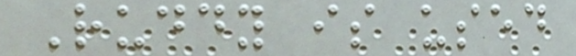Ruddy is used
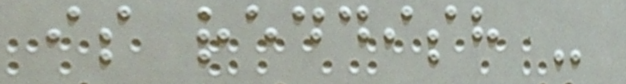is reddish -
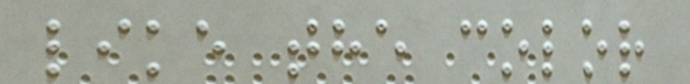like the color
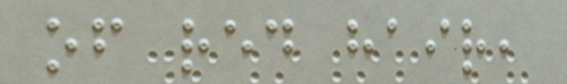of red hair,
